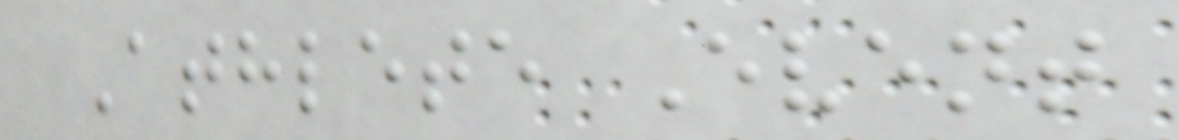Athlete Event
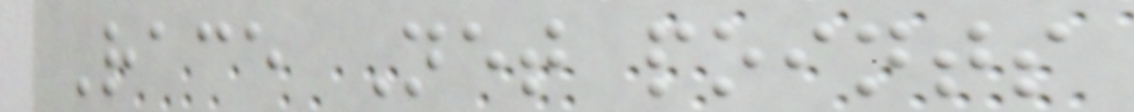Race Net points
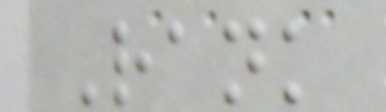Rank
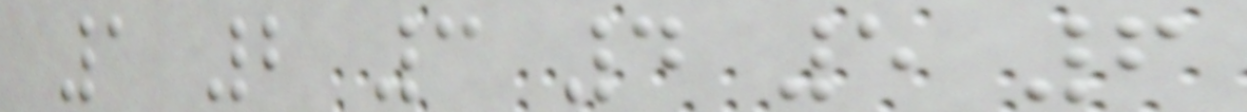1 2 3 4 5 6
